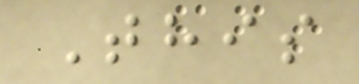This
